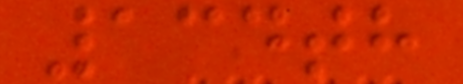134th
